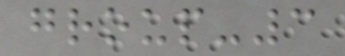group-3
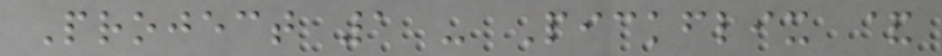Project 1 - Pickflix &
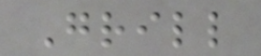Grill
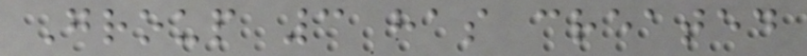Group 3 has created
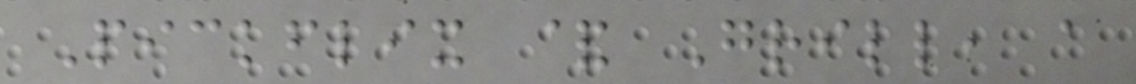Pickflix & Grill, a
